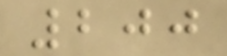200
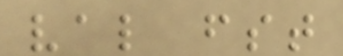val fst
